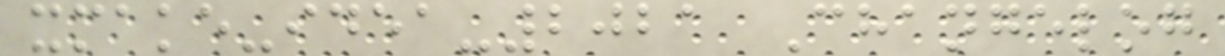xmake-idea-2021 Changelog
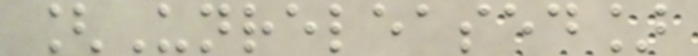[Unreleased]
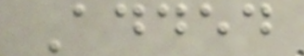Added
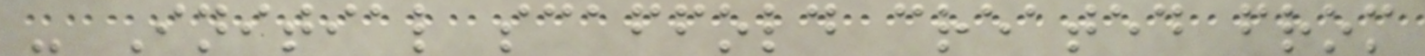- Initial scaffold created from
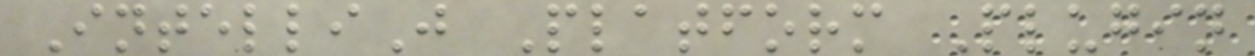IntelliJ Platform Plugin
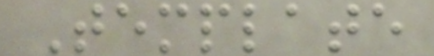Template
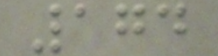174
